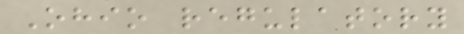Ohio regulatory
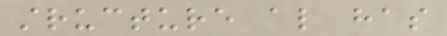structure also has
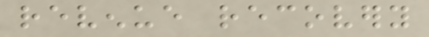revenue recovery
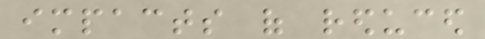impacts of reduced
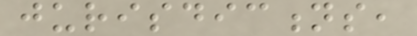jurisdictions,
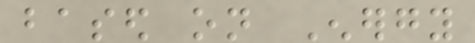based on Energy
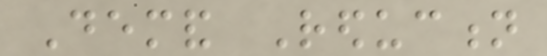Demand Reduction
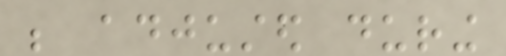be adjusted during
